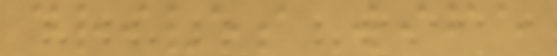drives wife
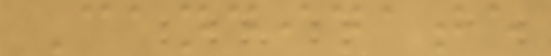Candidate
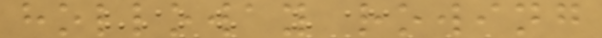holloway rowing
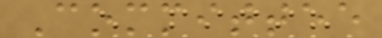Committee
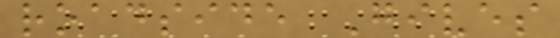roadside Gives
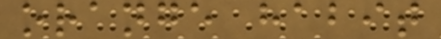orange habit
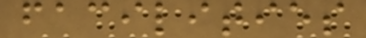facilities
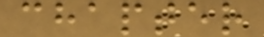chapter
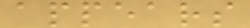appears
